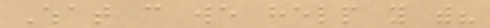What can we help you with?
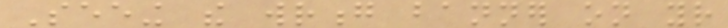Seeing the wrong banner on your
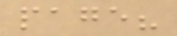page?
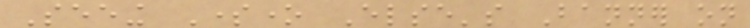Seeing Someone Else's Banner on
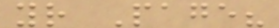your Page?
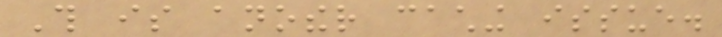This is another caching issue.
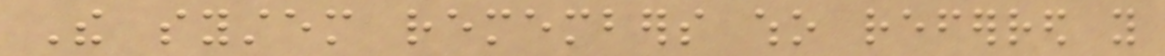The system remembers who referred you
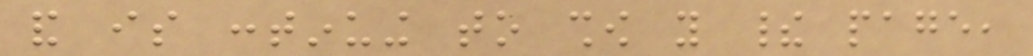and is continuing to show you their page,
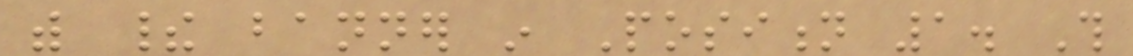with their banner in Position 1. This
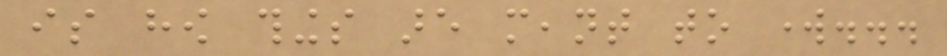is how things are meant to work...
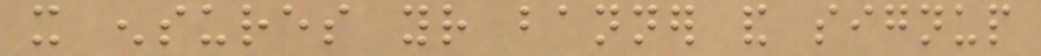it ensures your banner and signup
